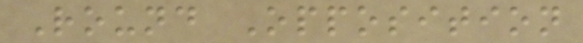Round Opposition
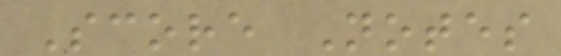Score Notes
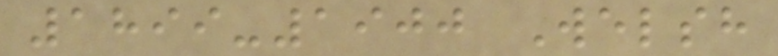1899-1900 Welsh
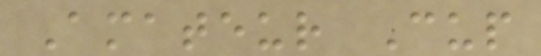Amateur Cup
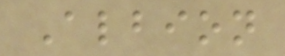Albion
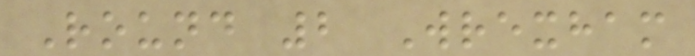Round 2 Wrexham
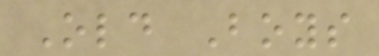Old Boys
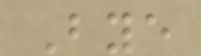Bye
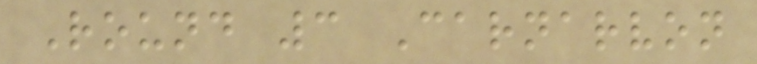Round 3 Carnarvon
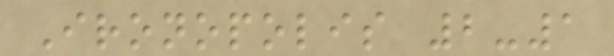Ironopolis 2-1
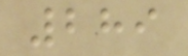289
